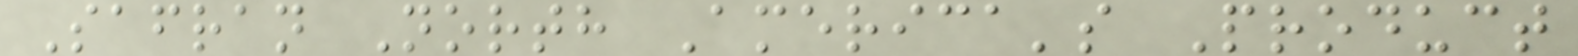Safran North America's Product
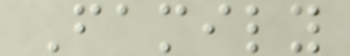Family
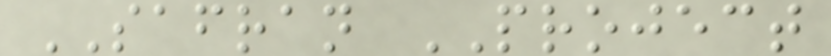SAFRAN PROJECT
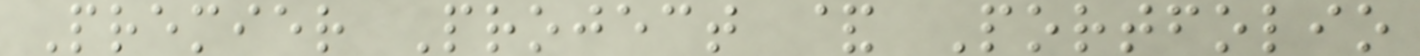Premier Project & Portfolio
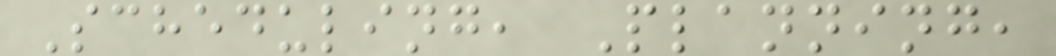Scheduling, Planning,
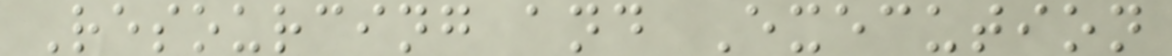Resourcing and Execution
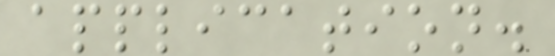application.
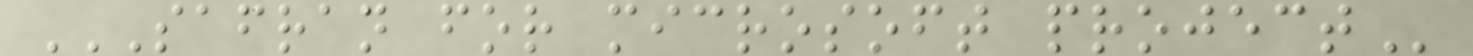SAFRAN FOR MICROSOFT PROJECT
